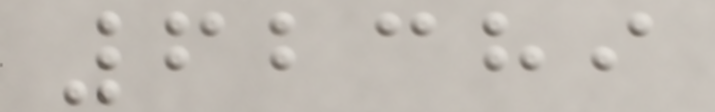62389
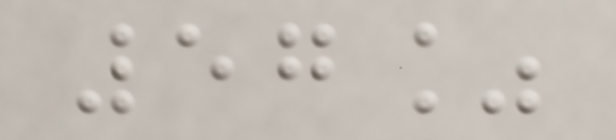57%
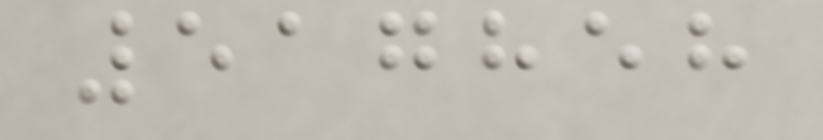517858
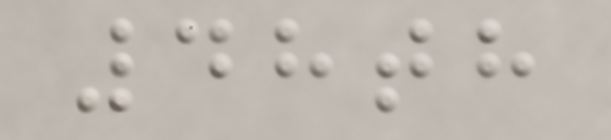48th
